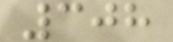308
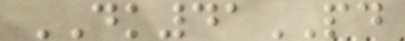DK41PD
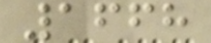1668
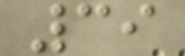39
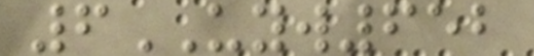6UYW652
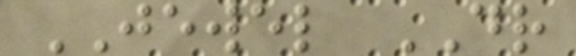JEWEL DR
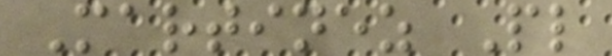Martinez Pl
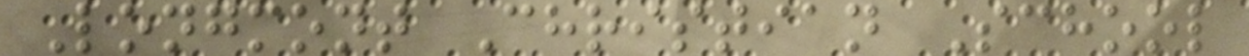Longmont Christian School
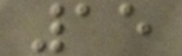15
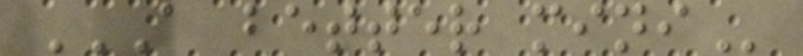A BETTER MINI
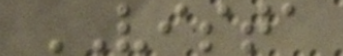VISTA
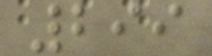299
